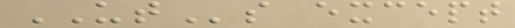UTs except
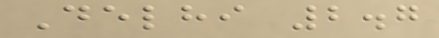Delhi 2.7
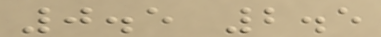0.5 2.5
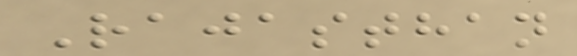Rajasthan
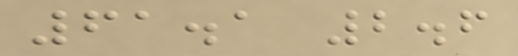61.1 2.6
